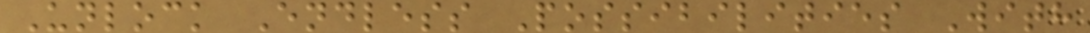Unlock Endless Possibilities With
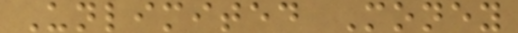Unlimited Money
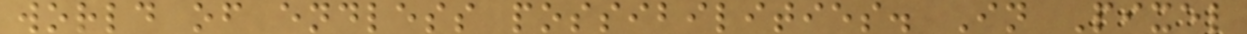world of endless possibilities. In Pixel
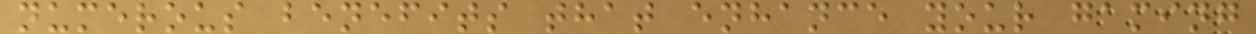numerous benefits that enhance your gaming
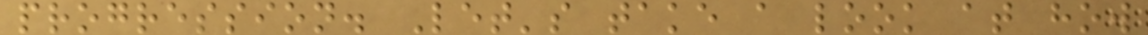progression. Let's take a look at how
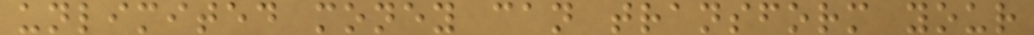unlimited money can transform your
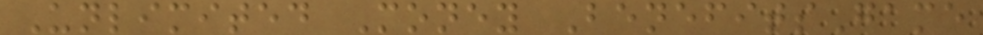Unlimited Money BenefitsGame
